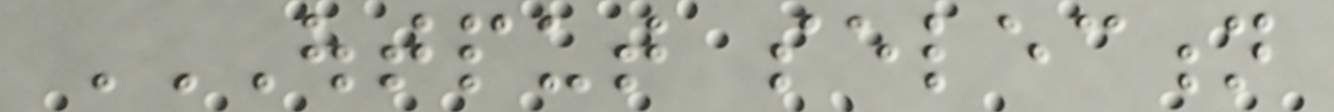OUTPUT SELECTION
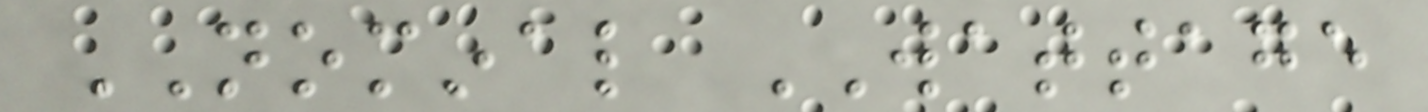NOMINAL WATTAGE
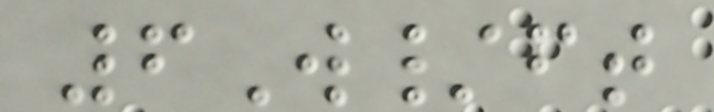6W/ft
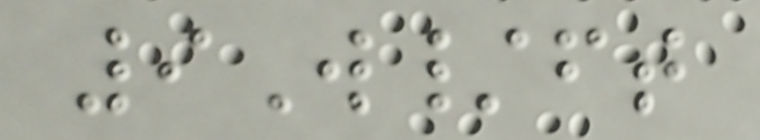9W/ft
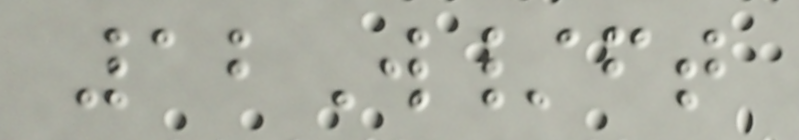12W/ft
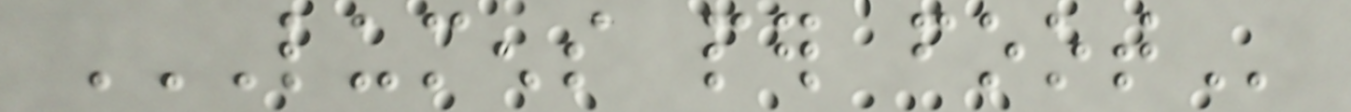LUMENS PER FOOT
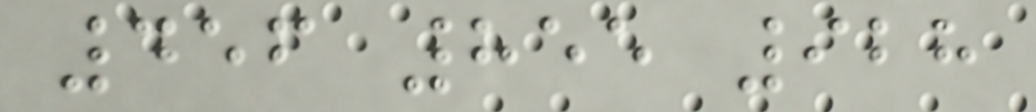456 855 928
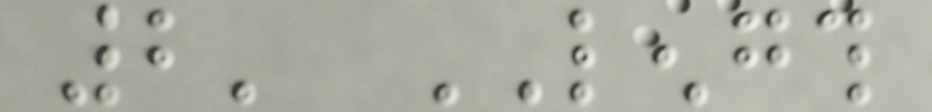2' LENGTH
